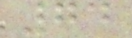74
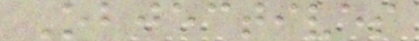Objectives
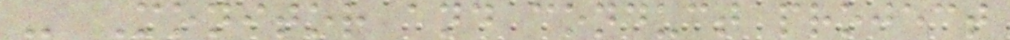- Monitor and conduct project
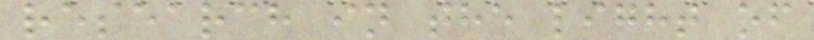research in the light of
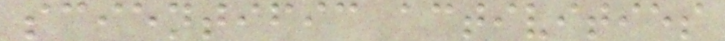scientific activities
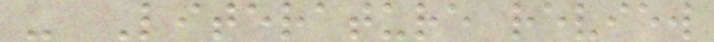- Literature review
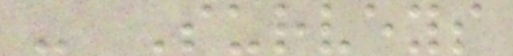- Surveys
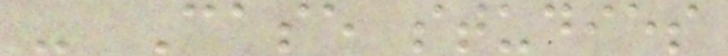- Case studies
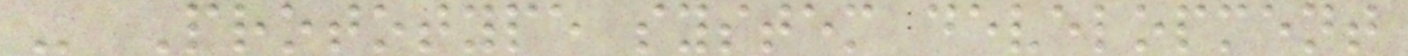- Prototype system development
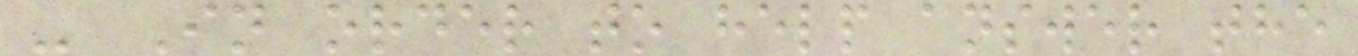- In order to help answer the
